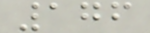176
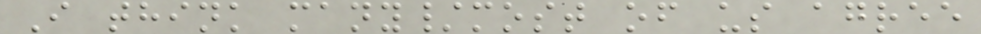I think many/most of us agree
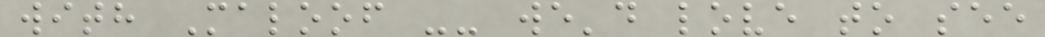with Maloof -- we'd love to see
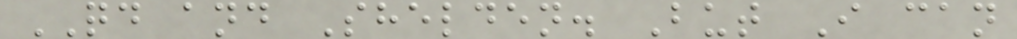QD and Shelden. But I can
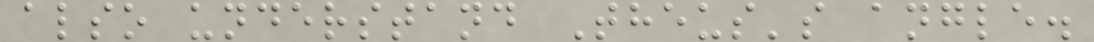also understand Theus's angle.
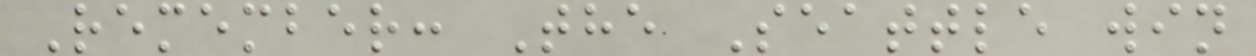Remember: The Seattle win
